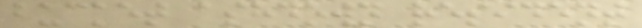bucket ashdown resident
